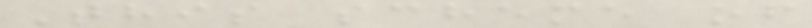This scheme of
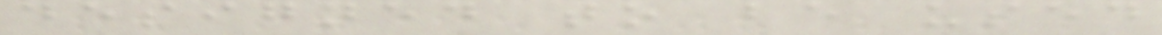designed to be used
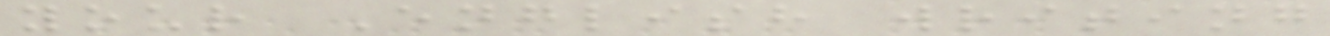your English writing
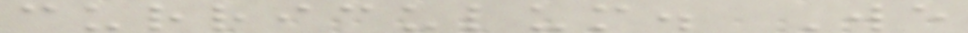curriculum. We
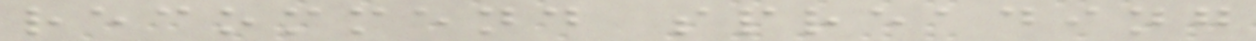recommend spreading
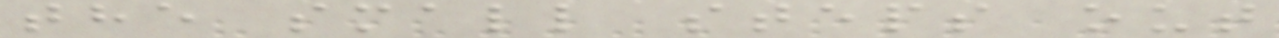the small steps out
